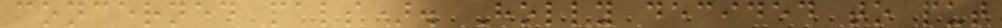concerned pals). Holly decided to put
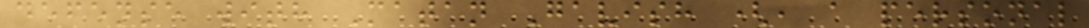defense with Matan Gavish (, a personal
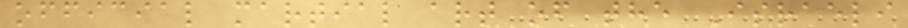official martial art of the Israeli
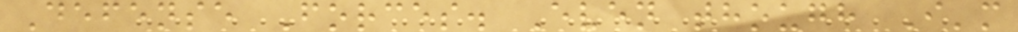Defense Forces. Even though I'm
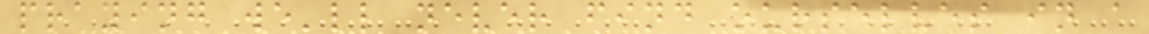praying we'll never find ourselves in a
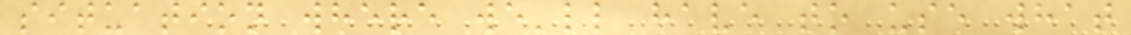situation where we'll have to use what
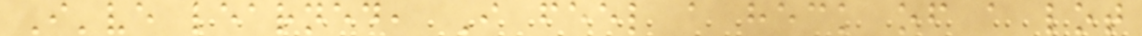I've learned, I feel a heck of a lot
